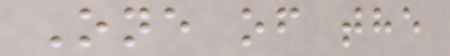One of the
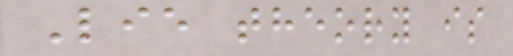Lie theory is
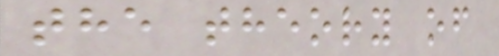the theory of
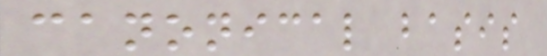canonical basis
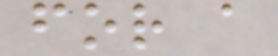for a
